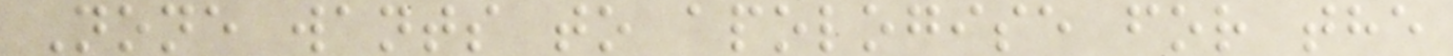None wants to apologise for the
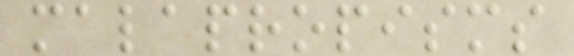malapropisms
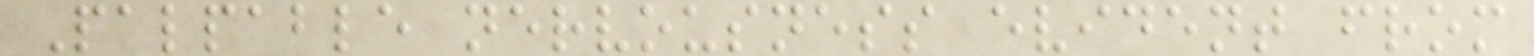Palpable nervousness evident from
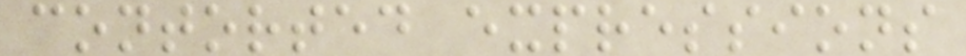contorted expressions
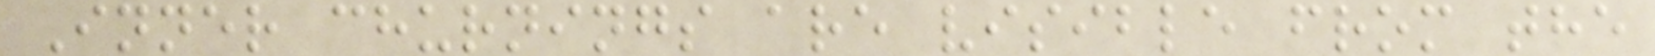Inner churnings are visible from the
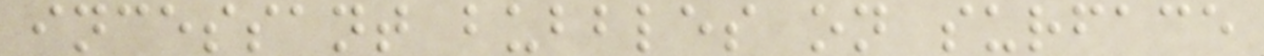incessant bubbles on surface
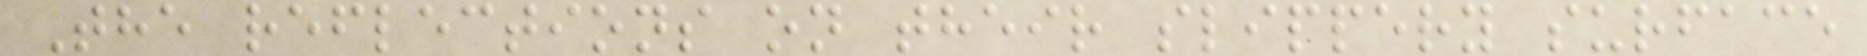The reflections on their slippery surface
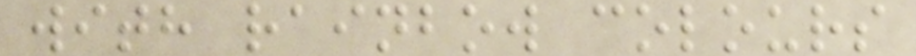with rainbow colours
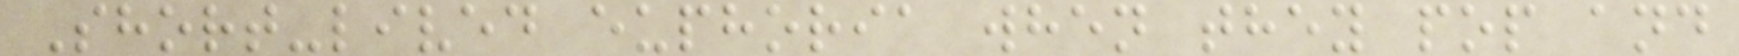Short-lived euphoria when they pop and
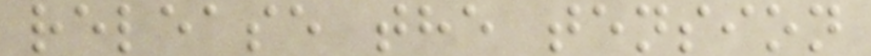release the tension
